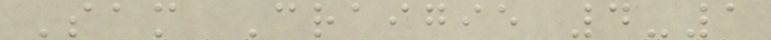Sam Craigie 4-1
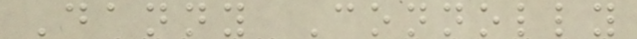Danny Connolly
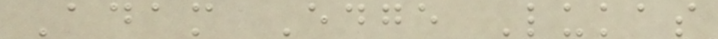Adam Edge Lukas
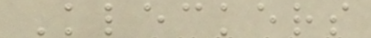Kleckers
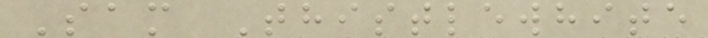Sam Thistlewhite
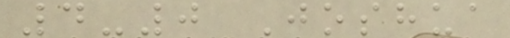4-0 Joshua
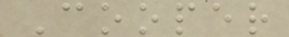Cooper
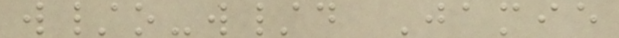w/o-w/d Jamie
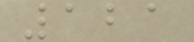121
